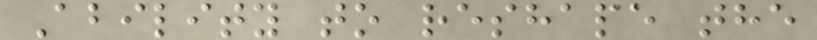Ability to reshape the
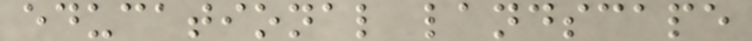educational landscape
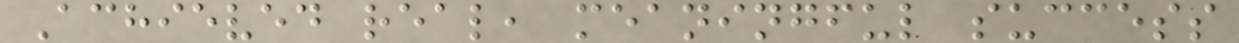Achieved real, meaningful success
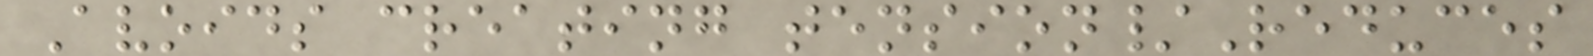Avoids creating tension/Reduces
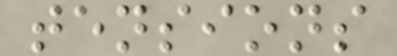tensions
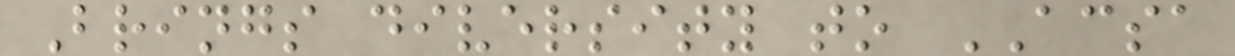Brings diversity to ACSA
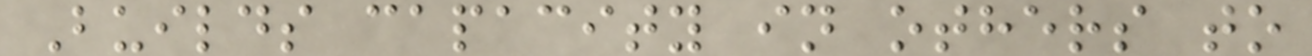Builds capacity in others to
